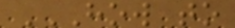HOW TO
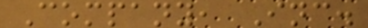Company, Inc.
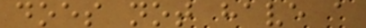does not have a
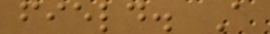field. A
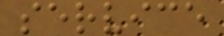service
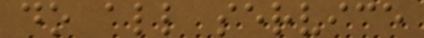do all service
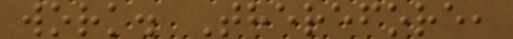work. Therefore,
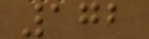172
